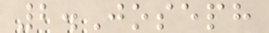2.Joseph
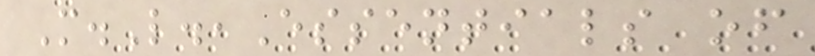M.L.,Essentials of
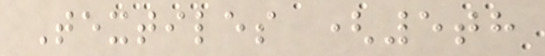Textiles (5th
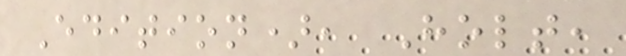Edition), Holt,
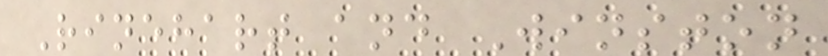Rinehart and Winston
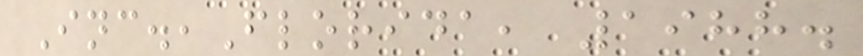Inc.,Florida, 1988.
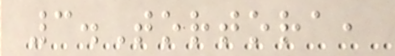3.Tortora,
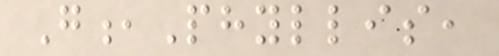G,Phyllis,
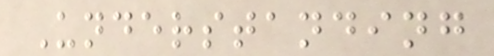Understanding
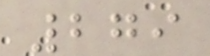279
